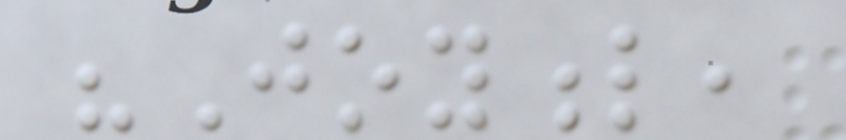"Joyful,
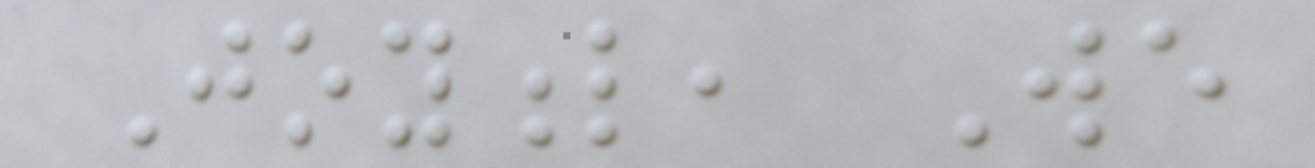Joyful, We
